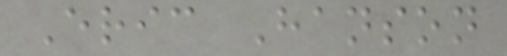Eric Hanson
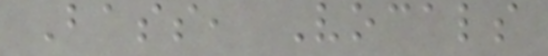Bass, Vocals
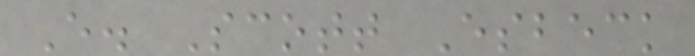E. Scott Esbeck
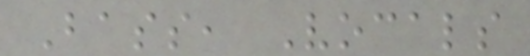Bass, Vocals
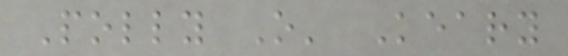Polly O' Keary
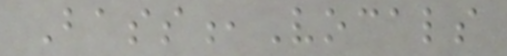Bass,Vocals
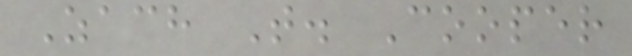Zach T. Cooper
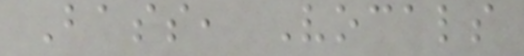Bass, Vocals
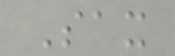Sax
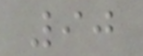90
